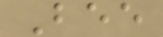Bee
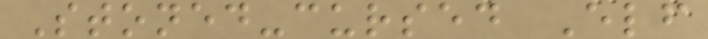Stoned-cursed Elf
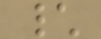\
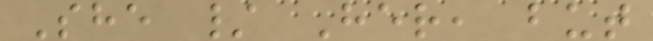She / Her, but
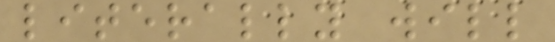literally will
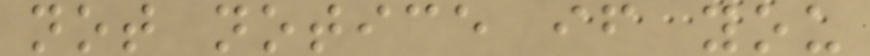not notice if you
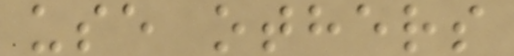use others
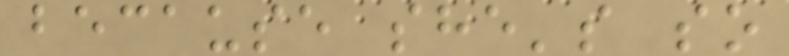because she's so
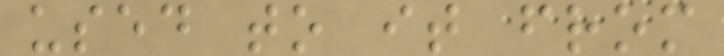used to it from
